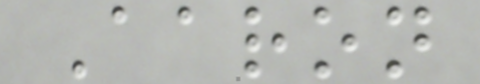Aaron
